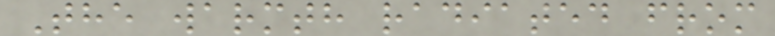The warmth radiated from
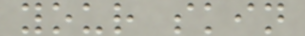your skin
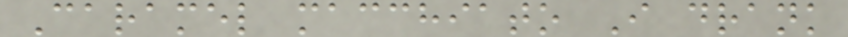Caramel macchiato I drank
